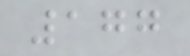177
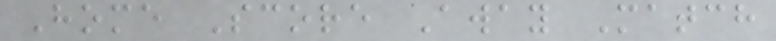Home Score Away Match
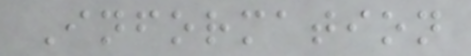Information
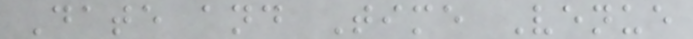Date and Time Venue
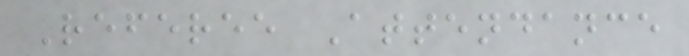Referee Attendance
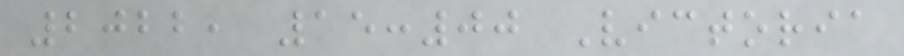2022, 15:00 Victoria
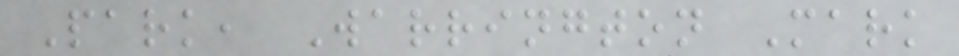Park, Warrington Mark
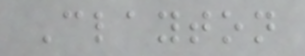Clayton
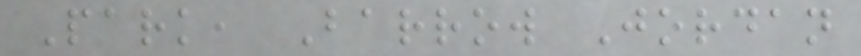Park, Barrow Jordan
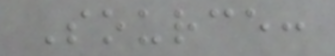Source:
